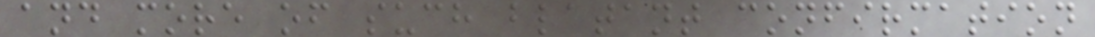and more of such blatant confirmation
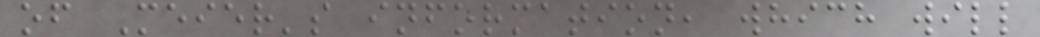of Meier's information, which will
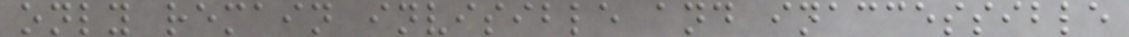only remain invisible and inaccessible
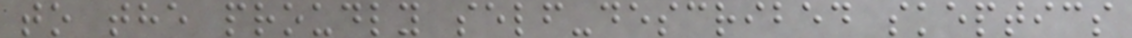to the proudly self-described skeptics
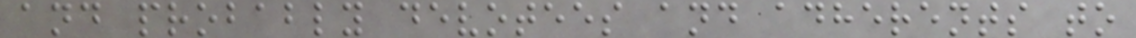and probably devotees and adherents to
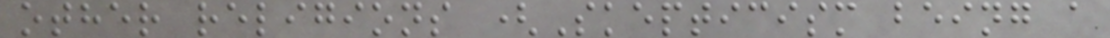other religions (Skepticism being a
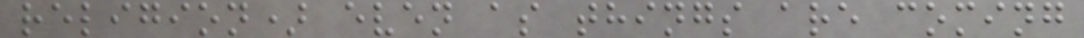religion) even as things are coming
